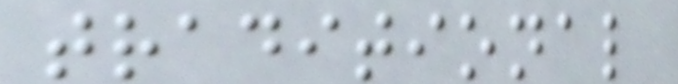traditional
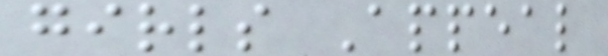girls Appeal
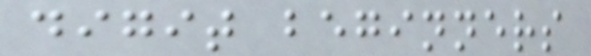digit beginners
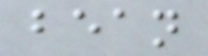bean
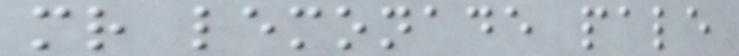mr lemonade pale
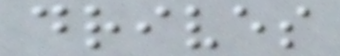drives
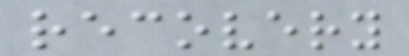recovery
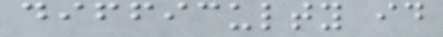difficulty id
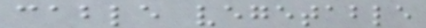cable vegetable
